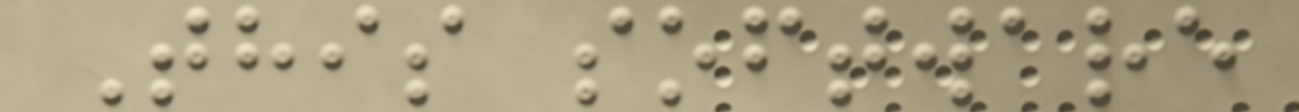This software
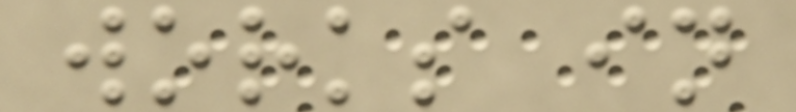works in
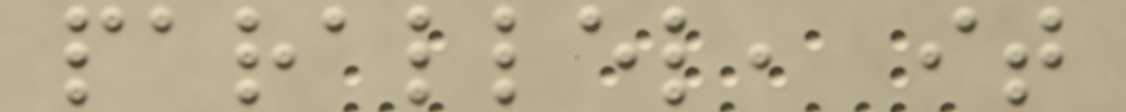parallel, it
